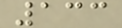133
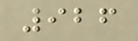926
